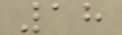18
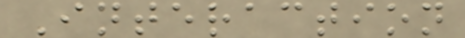Interaction
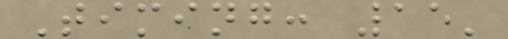Timing: 15'
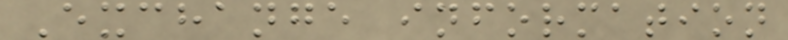Exchange information
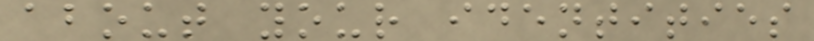about your identities
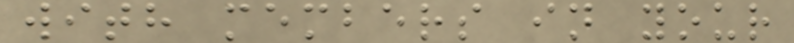with members in your
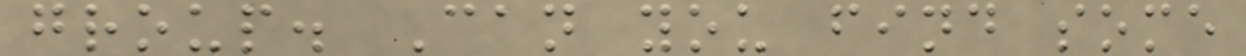group. Can you find some
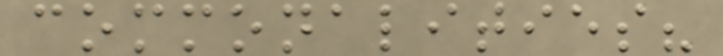commonalities?
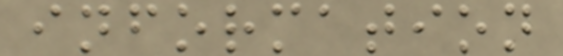information
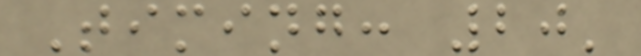Timing: 20'
